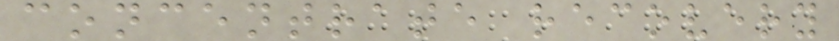concentrate recovery
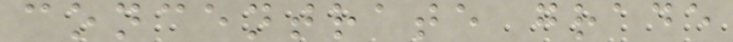concentrate grade
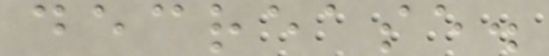decrease.
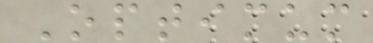Optimum
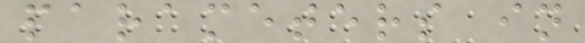parameters in
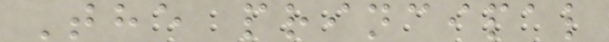The principal
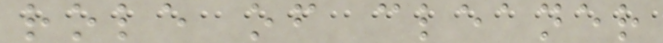role of cleaner
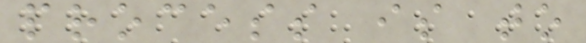process is to
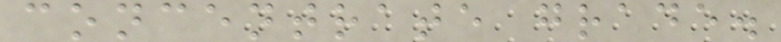concentrate grade.
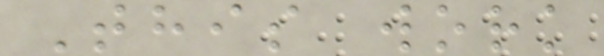This work
